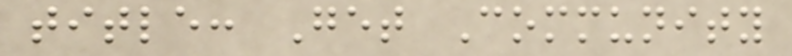title: Get Community
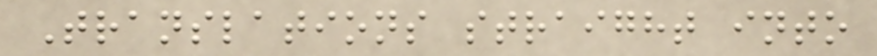Translations straight into
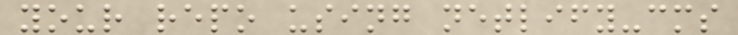your repo using netlify-cms
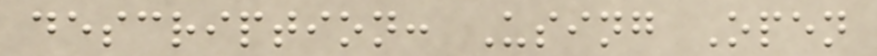description: Using Open
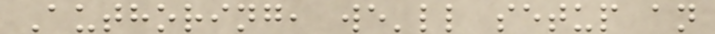Authoring, we'll setup an
